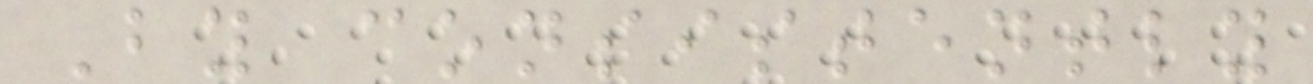By consistently
